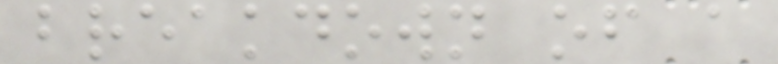breakdown of a
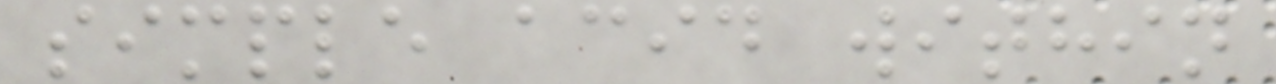simple acid within
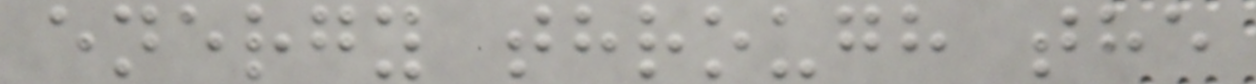energy through the
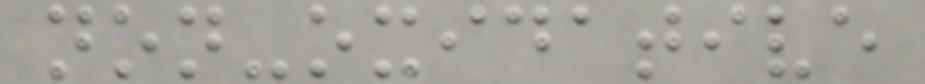non-oxidative
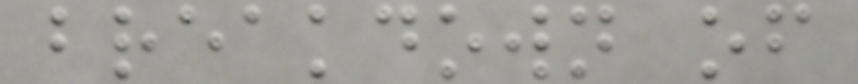breakdown of
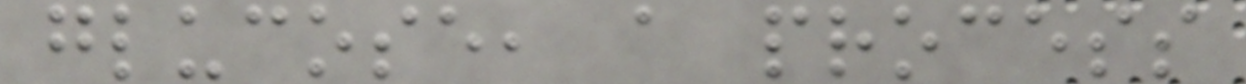glucose, a process
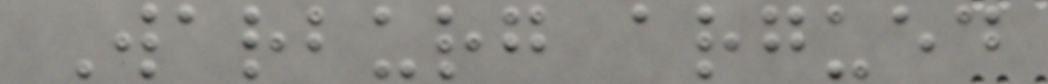Warburg argued
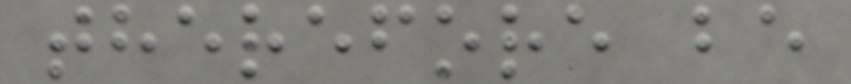therefore be
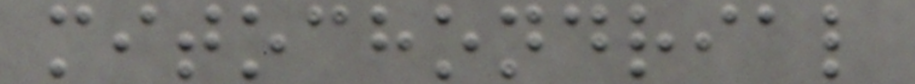mitochondrial
